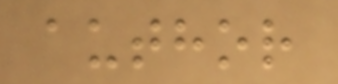author
